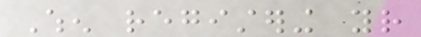When registering your
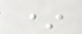*
